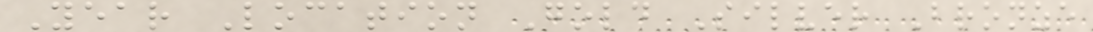Year Location Gold Silver Bronze
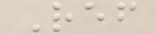Ref
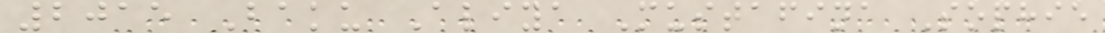2015 Baku Aliya Mustafina Sophie
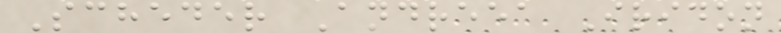Scheder Andreea Iridon
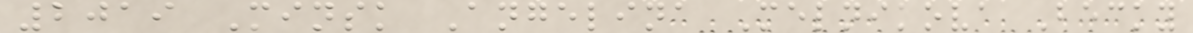2019 Minsk Angelina Melnikova Becky
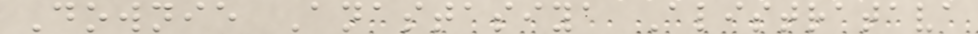Downie Anastasiya Alistratava
